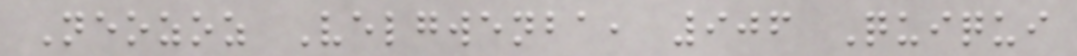Neozoz Velgwenba, 906 Quiqui
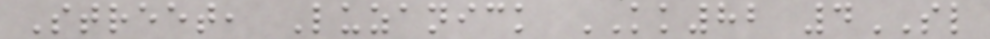Street, Luzanick KK82 4SL
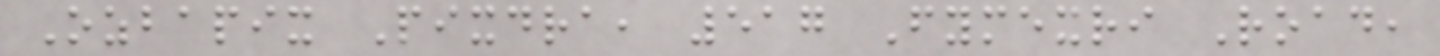Ozbapix Pixdra, 517 Fymexri Road,
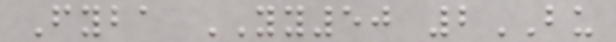Fyba YY50 2BU
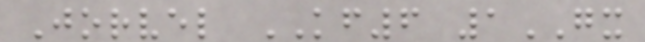Jorvel KF6 1GX
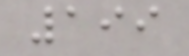199
